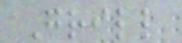Grill
